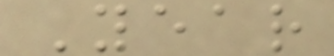Year
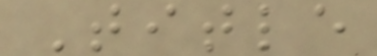Title
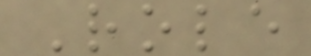Role
